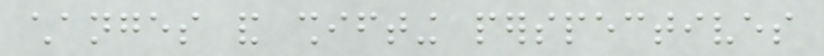changes and shifting perspectives
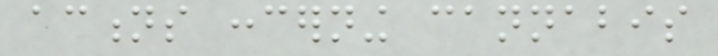actions concerning cannabis
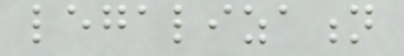legalization
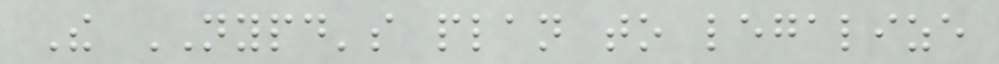The NYPD's plan to legalize
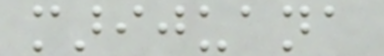marijuana
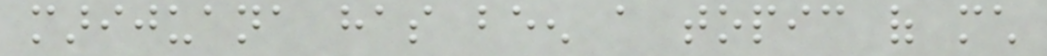marijuana has been a topic of much
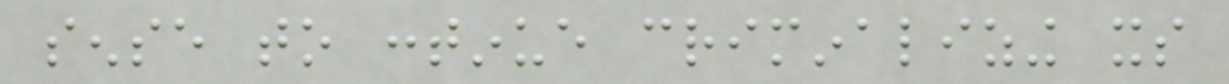sense to continue criminalizing its
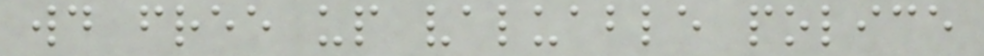would free up valuable police
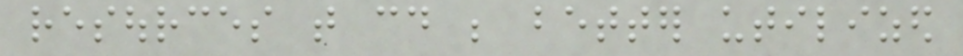resources that could be better utilized
